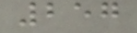257
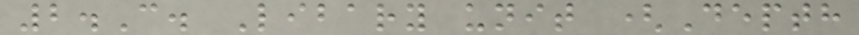2.C. Libary unit (Depth
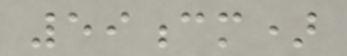59cm)
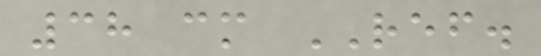38 cm REF.
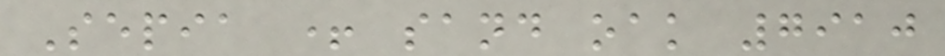Sepia + sand oak 7910
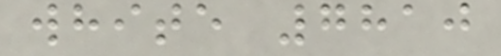white 7810
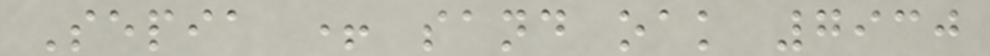Sepia + sand oak 7930
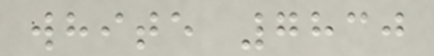white 7830
